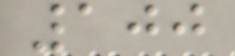100
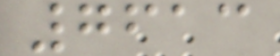7613
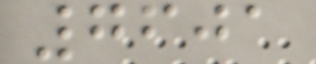7601
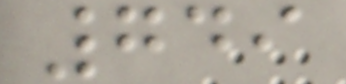749
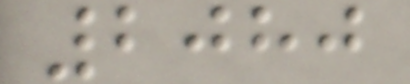2080
